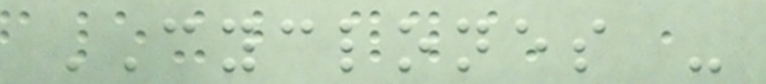CYCLONES -
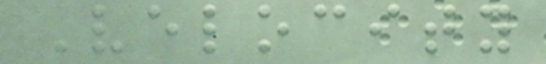Velocity
